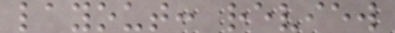layout: review
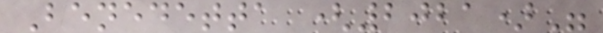Benedetta (2021)"
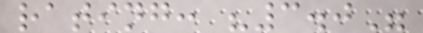rating: "3.0"
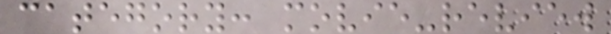category: movie-review
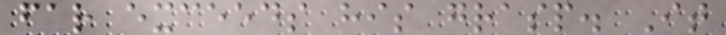far exceeds his grasp. It
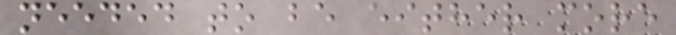needed to be either more
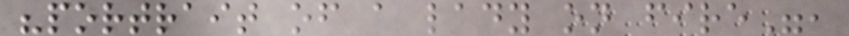"portrait of a lady on fire",
